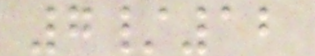7/12
